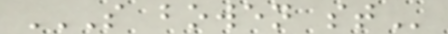S BOWEN ST
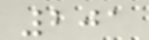201
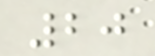20
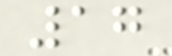17
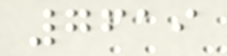7619
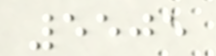5505
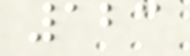123
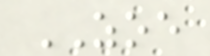ZOE
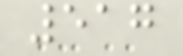517
